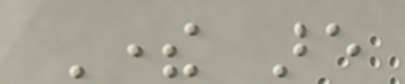There are
